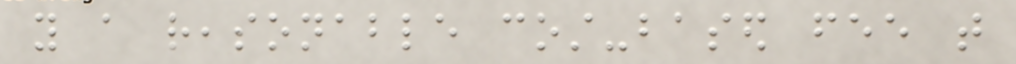you a reasonable cost-based fee that
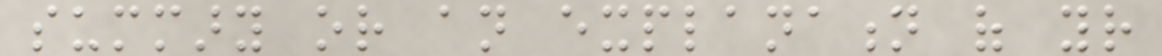summary or an explanation of your
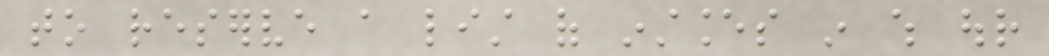to reserve a list of instances in which our
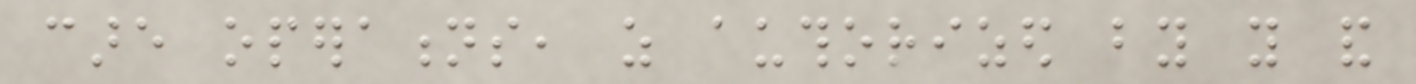care operations, as authorized by you and
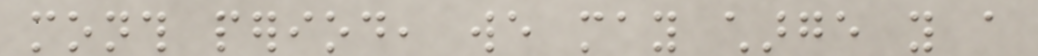month period, we may charge you a
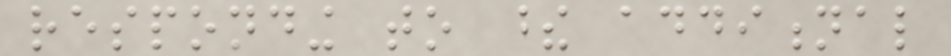responding to these additional
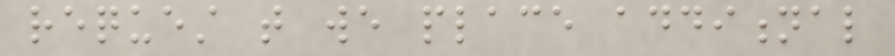request that we place additional
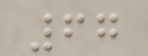67
